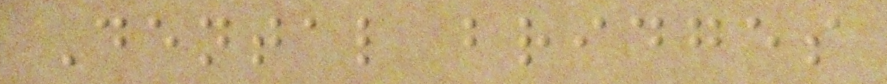Dental bridges
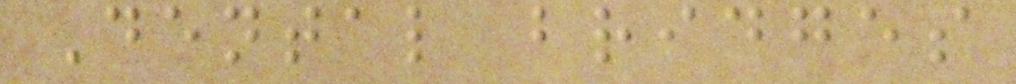Dental bridges
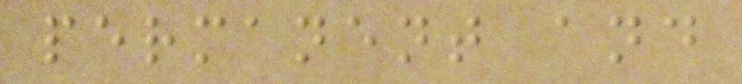permanent and
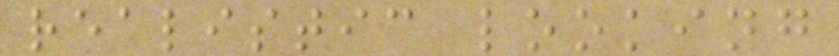realistic looking
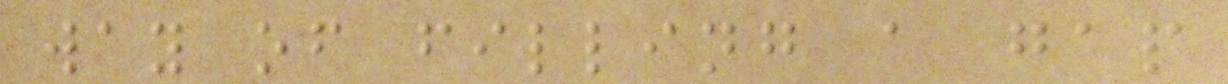way of filling a gap
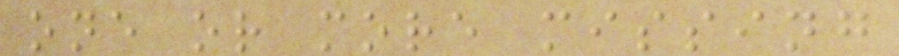one or more missing
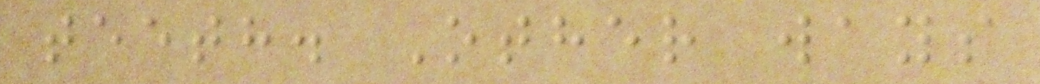teeth. Other ways
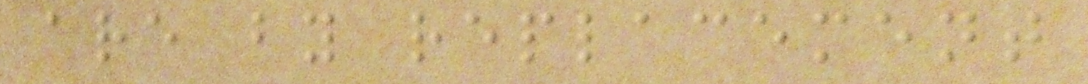are by replacement
